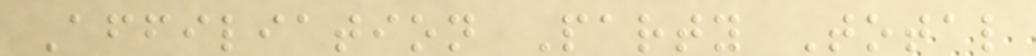Affiliation Party Total
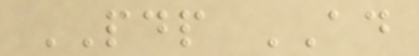PDP AD
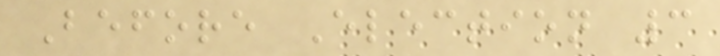Before Election 3
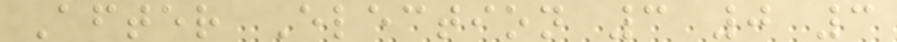After Election 3 0 3
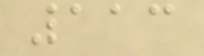113
